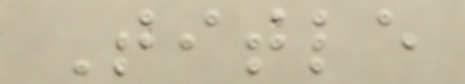Title
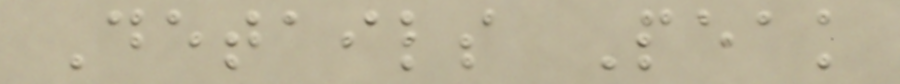Details Peak
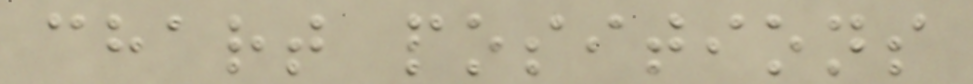chart positions
